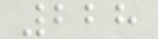228
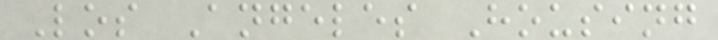Los Angeles Housing
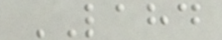LAHD
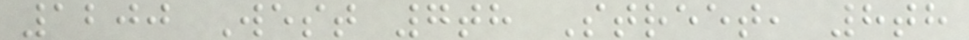1200 West 7th Street, 8th
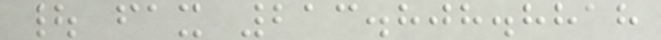| fax 213.808.8818
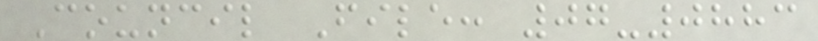Council File: 07-0883
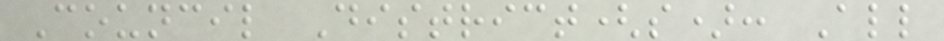Council District(s): All
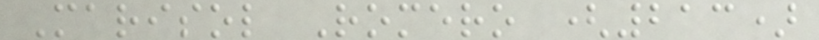Marisol Romero (213)
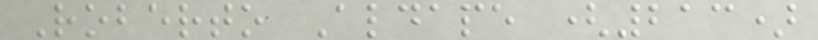Roberto Aldape (213)
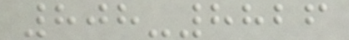808-8826
